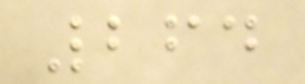264
